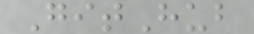GitHub
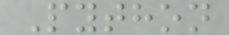Python
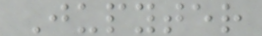Jupyter
